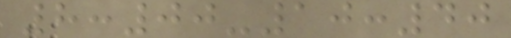8:00-10:40
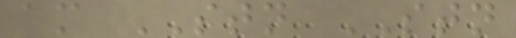am STN STN
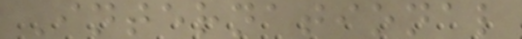International
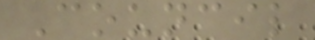Council
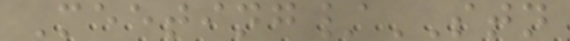Meeting/STN
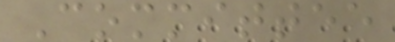Committee
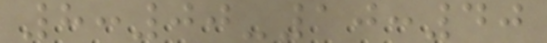8:00-10:40
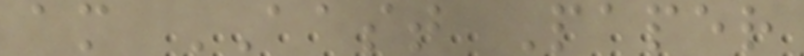am AAST Paper
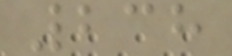238
